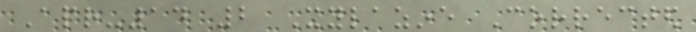Apr-14 2 Xylazine Corrected
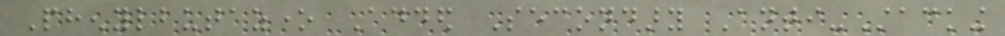Phenylbutazone Added Secondary Anti-Stacking
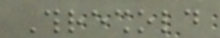Threshold
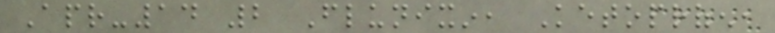Apr-14 2 Flunixin, Ketoprofen,
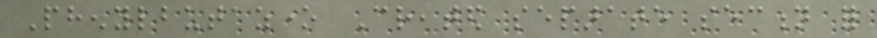Phenylbutazone Created separate section for
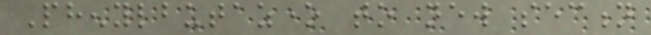Phenylbutazone to new section
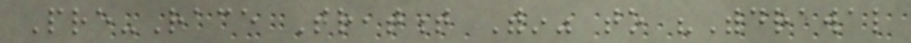Pre-Race Treatment Within" to "Withdrawal
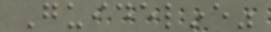Guideline"
